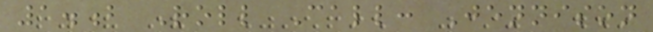1.b Roll Call: Jennison
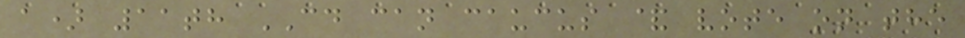a) 11th CD can caucus & vote on the
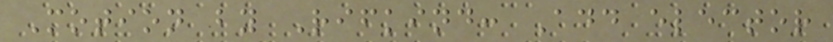Motion by Rifkind: Add elector
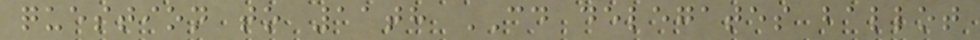question to 11th CD delegates ballot
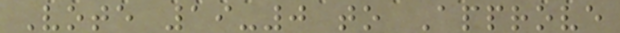Vote 19-0 to Approve
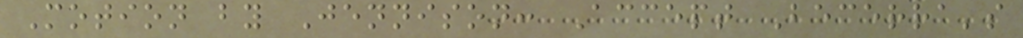Motion by Jennison: Accept Becerra's
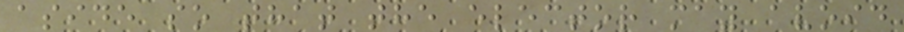aside so that the elector may avoid
